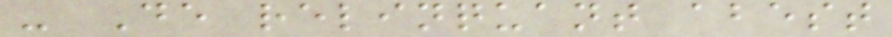- De relinquant abest
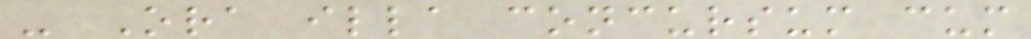- Ora illa concursum cum
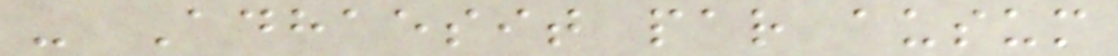- Adhaesit par ausum
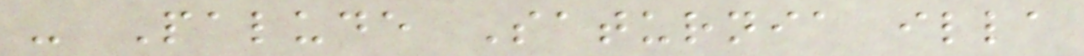- Palude Saturnia illa
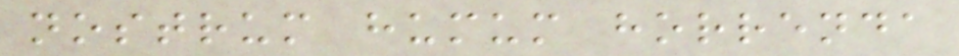nostrum humum horrenda
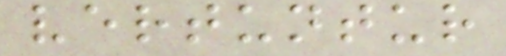vertuntur
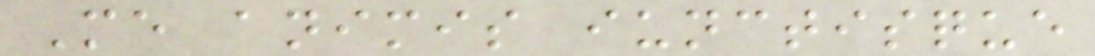Me animis iunctisque
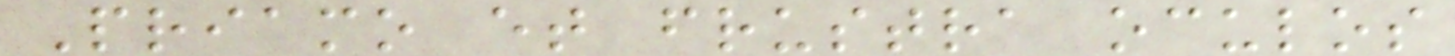Priamo et frustra oculos
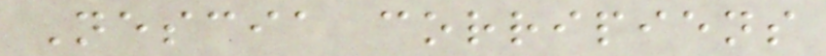Nescia corripiens
